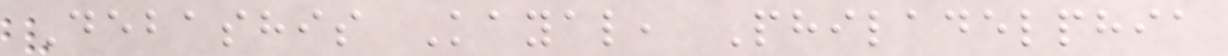Debashis Kayal, Philadelphia
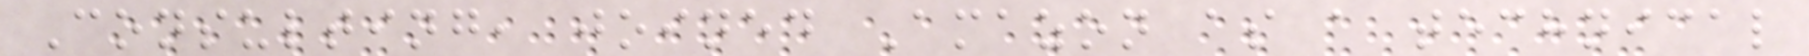Consulting, joined Amazon as a technical
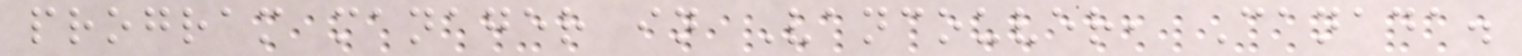program manager in Vancouver, Canada.
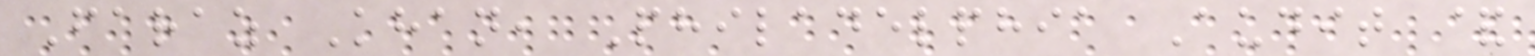Faraz Khan, Philadelphia Audit &
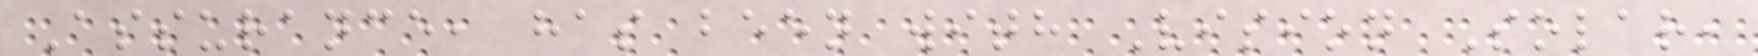Assurance, has been with Vision Solar,
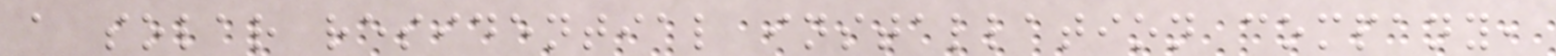a solar residential installation company,
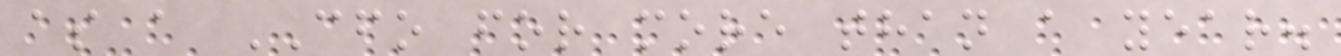as a CFO for more than a year.
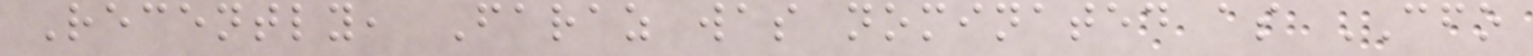Recently, Faraz was nominated as CFO
